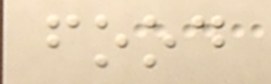food
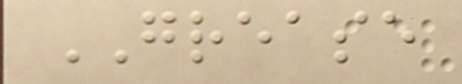GREASE
